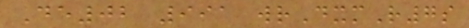De02 991 wrDxmR7s
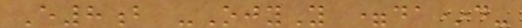E8b -OjyY =da*d-
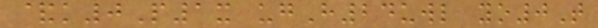&k0P1x ugH24uwl yo0T
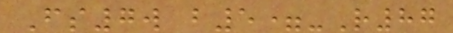Fs7w b5=-R87
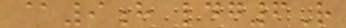@9h ldg6R
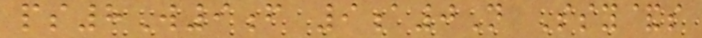ps8W9f 9a0N Ssy&s
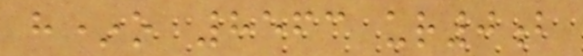h*o 8563 ur0b
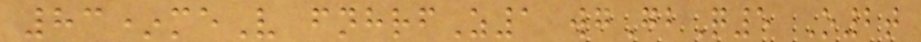83*meV fnhrfZ1 wgGbQ5 O2t
